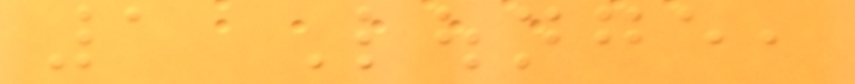1 Lounge,
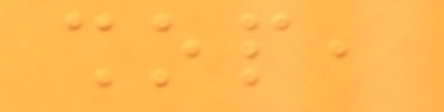shop,
